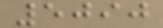5090
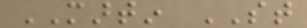MARTIN ST
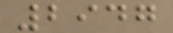2947
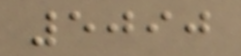5090
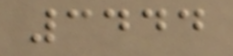3444
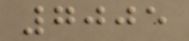7005
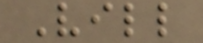Vill
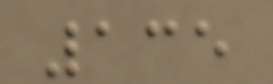135
